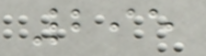295
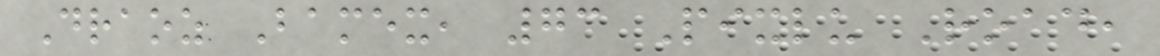Draoz Bamex, 73 Pixlu Road,
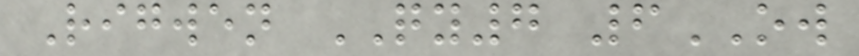Rigwen QY7 6OW
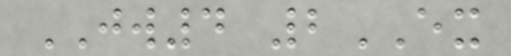JW4 2EX
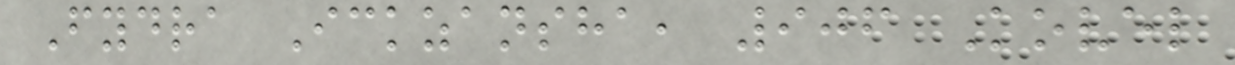Fydra Ickzansha, 906 Kovel
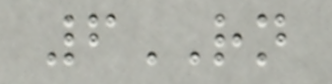6RN
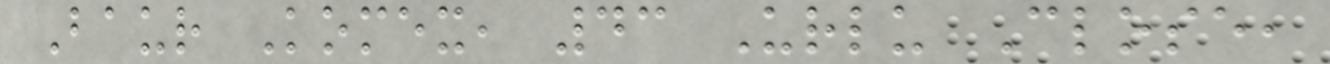Baur Komex, 43 Urlu Close,
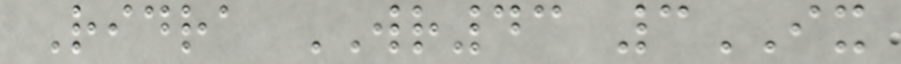Ridra WR43 3IX
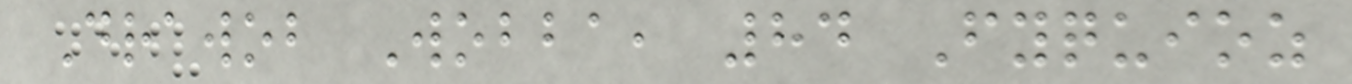Drawob Wobba, 84 Fyquioz
